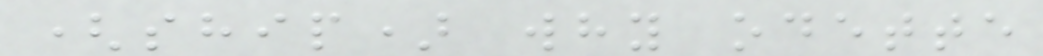(ship) why odette
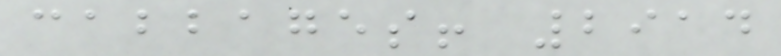cabbages! 2914
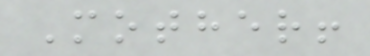Mother!
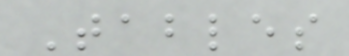Tables
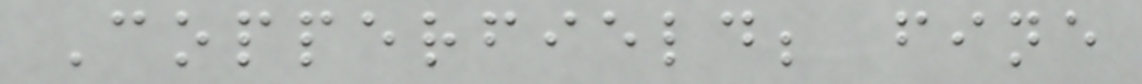Copperfield; fine
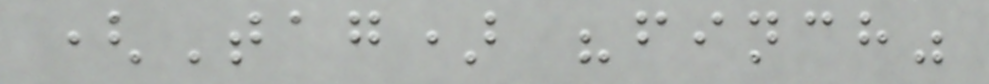(Tag) "finch"
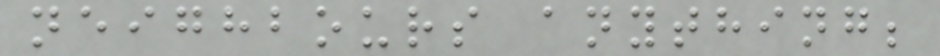neighbours anything;
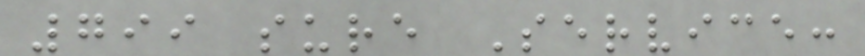799 sure Service:
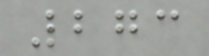273
